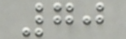70
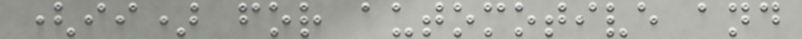(ii) for automotive and
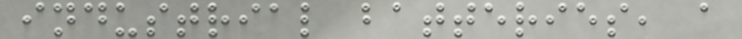industrial batteries, a
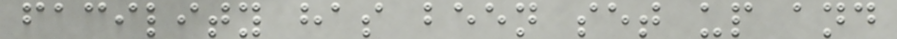facility has been set up and
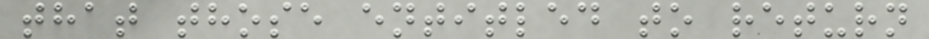that those entitled to return
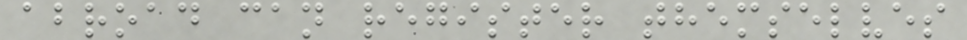abroad can register themselves
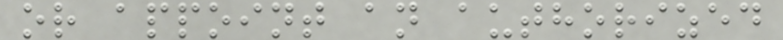or appoint an authorized
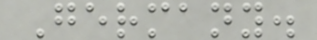Germany.
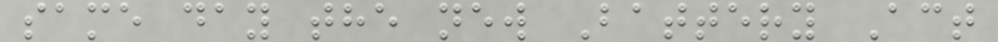same day the new Battery Act
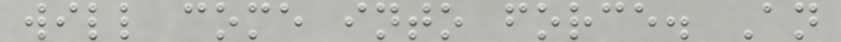will come into force. An
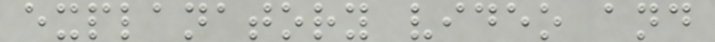explanatory video and
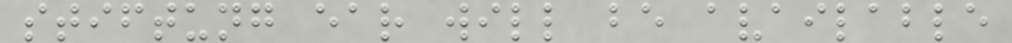stiftung ear will be available
